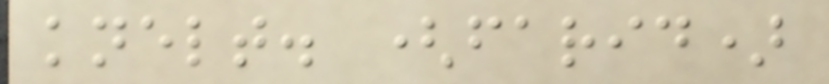knelt. (farid)
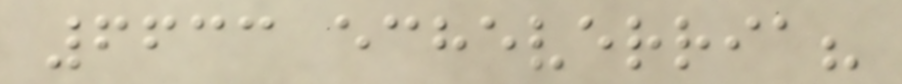6633 echeverria?
